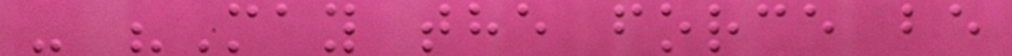- "May the force be
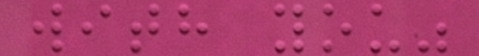with you"
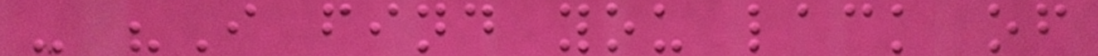- "I find you lack of
